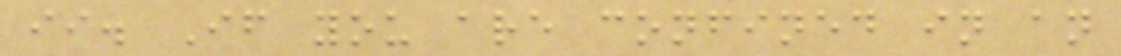ii. If you are confined in an
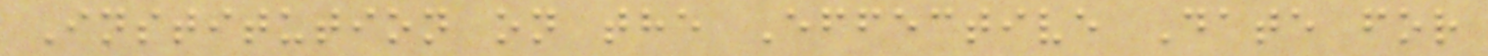Institution on the Effective Date for
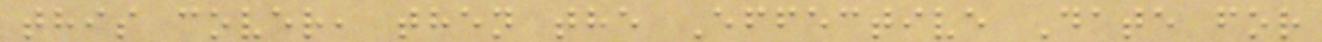this cover, then the Effective Date for
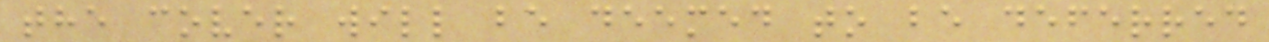the cover will be deemed to be deferred
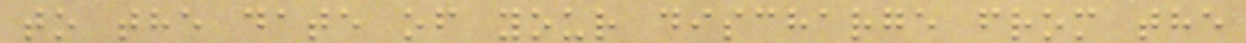to the date of your discharge from the
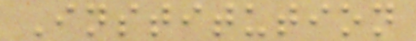Institution
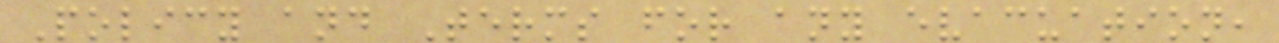Policy and Terms for any evacuation,
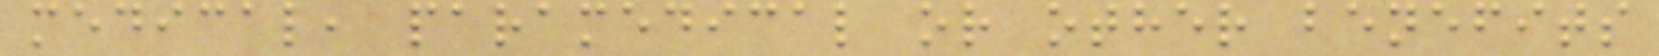medical, paramedical or other benefits
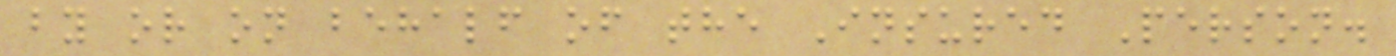by or on behalf of the Insured Person.
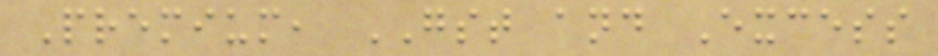Premium, GST and Excess
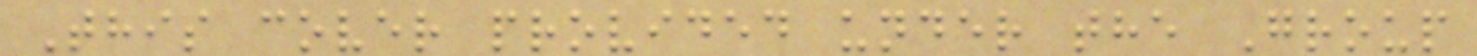This cover provided under the Group
